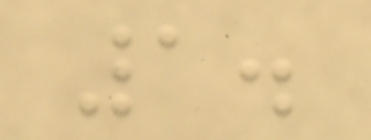1.
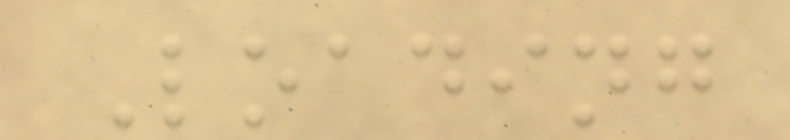Loading
